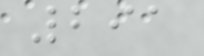291
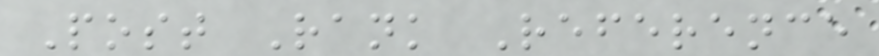Post Rank Reference
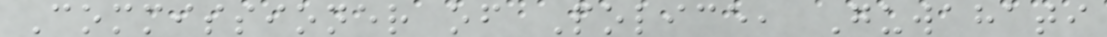Commissioner of Police, Guwahati
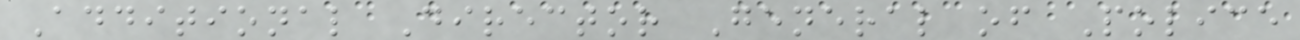Additional Director General of Police
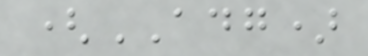(ADG)
